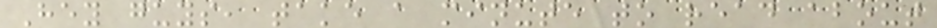Hey guys, take a minute to read about
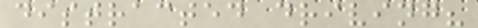distracted driving?
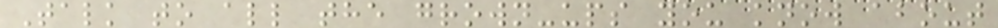Talk to all the grown-ups you know about
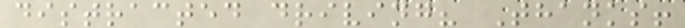distracted driving? Thanks!
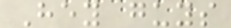Hey guys
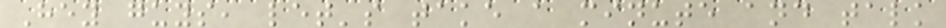Hey guys, let's take a minute and talk
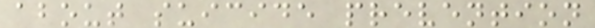about suicide prevention
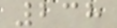238
